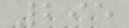295
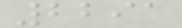2291
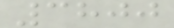3800
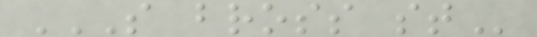S BROSS ST
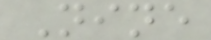Nine
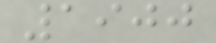1900
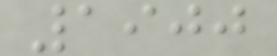1900
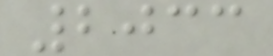2033
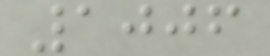1006
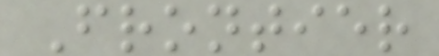Frontier
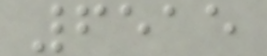6515
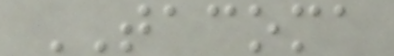TACOMA
